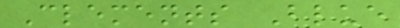Clements Blue
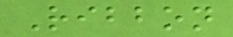Ribbon
